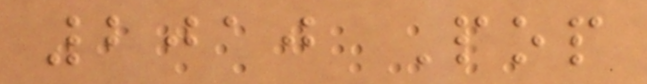2010 Pop
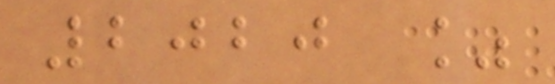2020 %
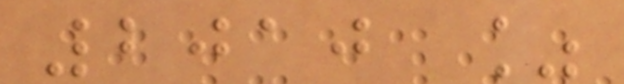2010 %
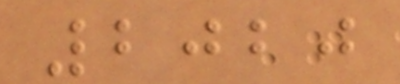2020
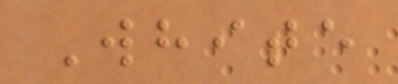White
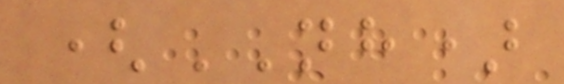(NH)
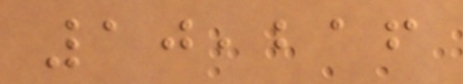10,216
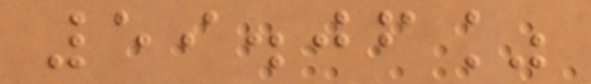59.06%
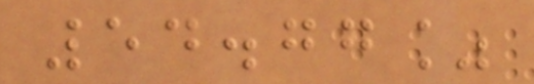54.77%
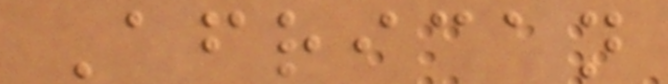African
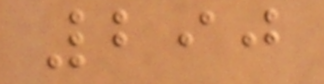290
